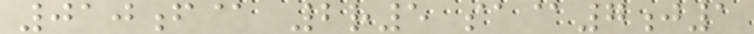010f@ 2r5 sa@7j1
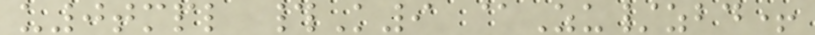u0tmpl #K9 @Zu/zbd+
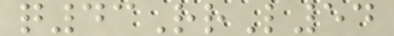q43RrL54
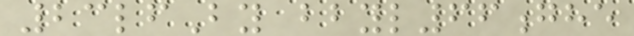23lfBy bbyl66ghe
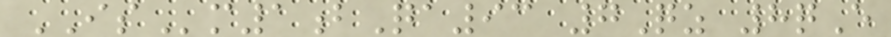ISm1bQa93 7Qz 8qE
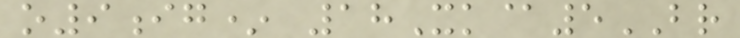o9ig* 18Xk@5BR
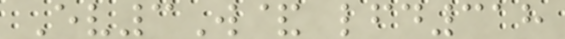Ev3W& lfd318
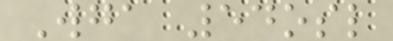Wga 54osl
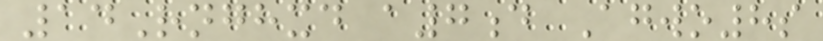14Rnghxd a7d Agwo8s
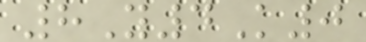8Y4K0
